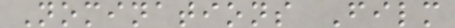Nominations Film
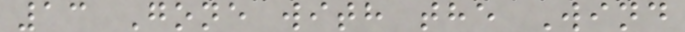13 Gone with the Wind
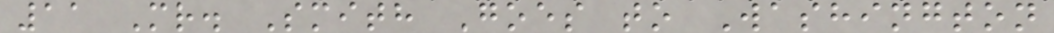11 Mr. Smith Goes to Washington
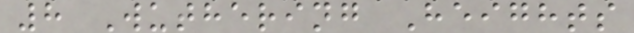8 Wuthering Heights
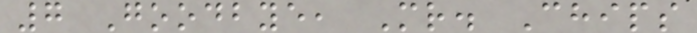7 Goodbye, Mr. Chips
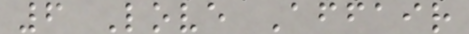6 Love Affair
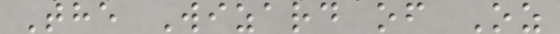The Wizard of Oz
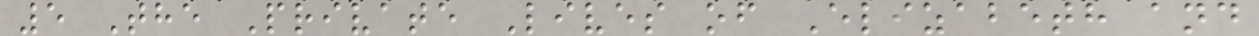5 The Private Lives of Elizabeth and
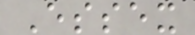Essex
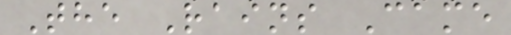The Rains Came
